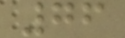76
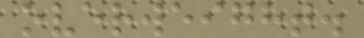overweight.
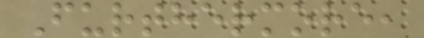Furthermore,
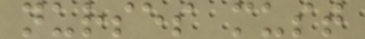nurses must
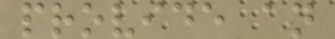provide an
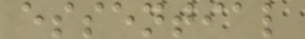essential
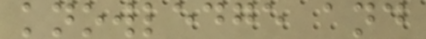knowledge and
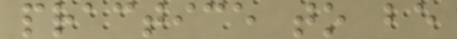practice to be
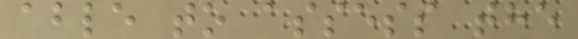able to assess the
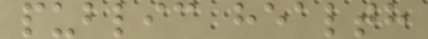public health
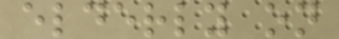elderly on
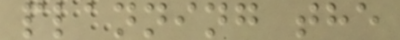planning the
